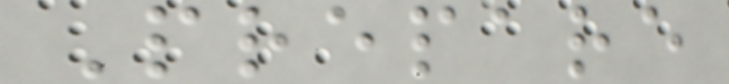Prepare
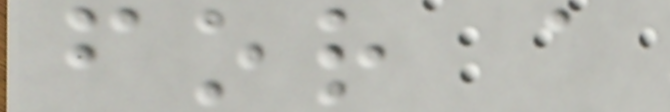for a
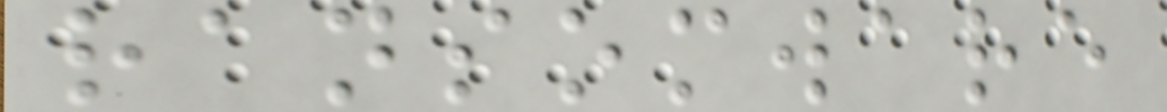ransomware
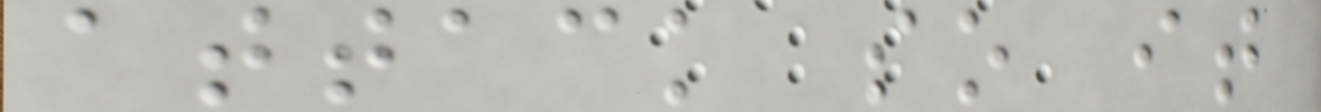attack so it
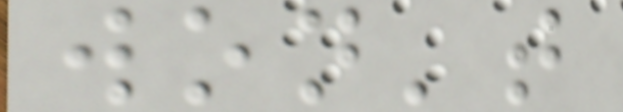won't
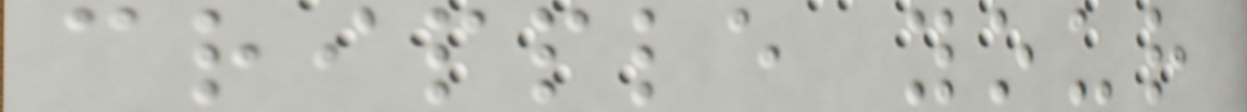cripple your
